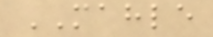MAHLE
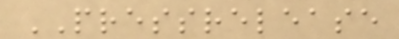PRESSRELEASE
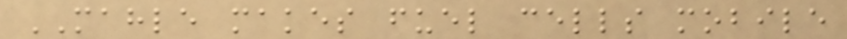MAHLE makes fuel cells mobile
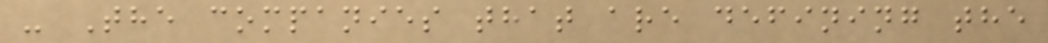- The companies that are defining the
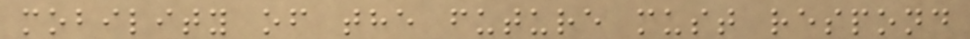mobility of the future must respond
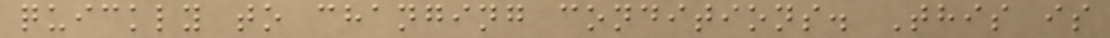quickly to changing conditions. This is
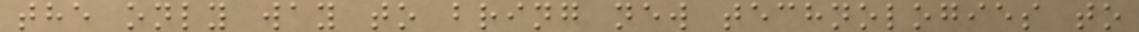the only way to bring new technologies to
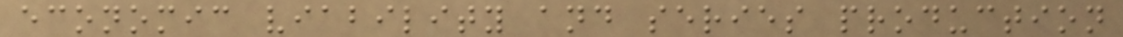economic viability and series production
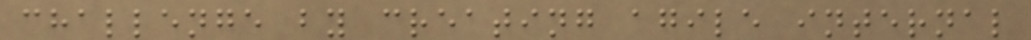challenge by creating agile internal
